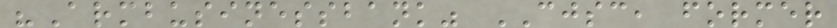"Armbusinessbank" CJSC, former
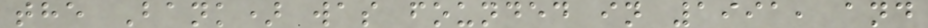the Bank) was founded in 1991, and
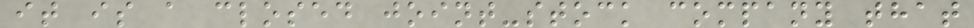it is a closed joint-stock company that
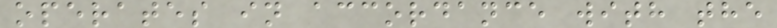operates in accordance with the
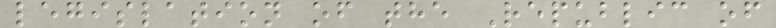legislation of the Republic of
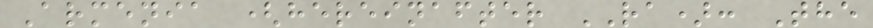Armenia (hereinafter RA): The
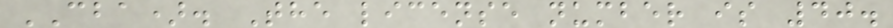CBA). The license number is 40.
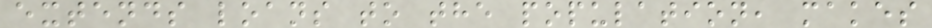extends loans to the population, makes
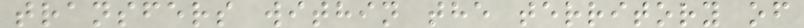transfers within the territory of
